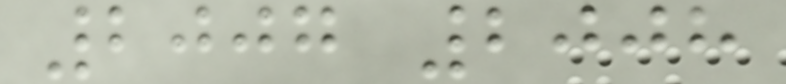2007 2008
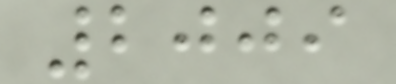2009
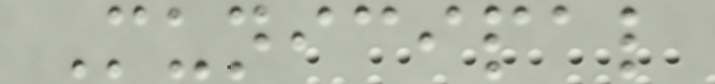Municipal
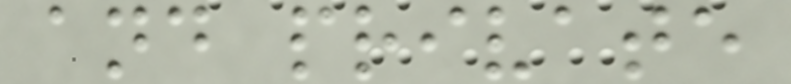and private
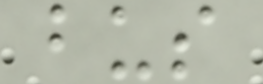bus
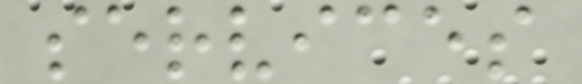services
